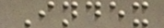Index
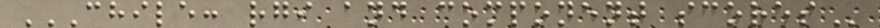CHILE: RGI AND COMPONENT SCORES
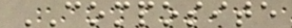COMPOSITE
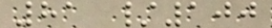81 /100
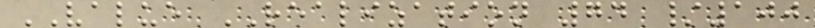VALUE REALIZATION 74 /100
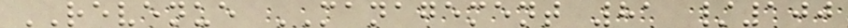REVENUE MANAGEMENT 81 /100
